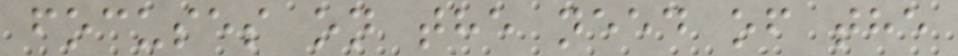focuses on the need of the
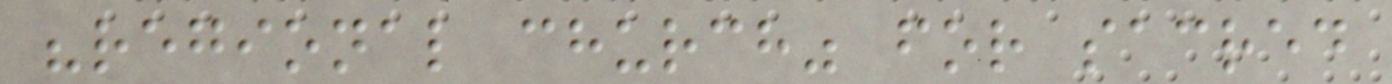"regional church" for sacred
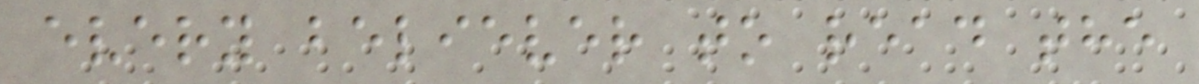every believer to read the
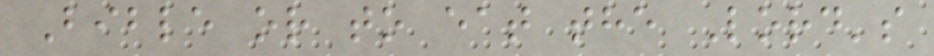Bible or to eat the Lord's
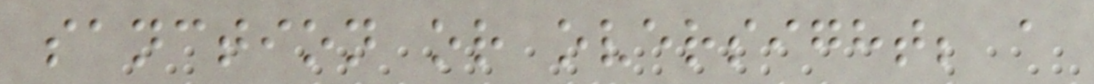sanction or oversight; a
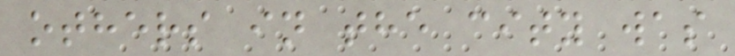others in the city was
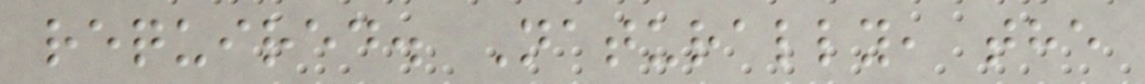required. Naturally, the
